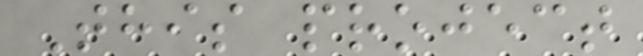This project
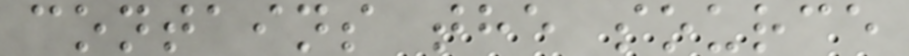contains the source
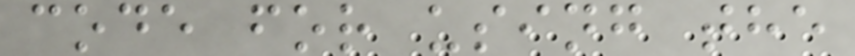code for using the
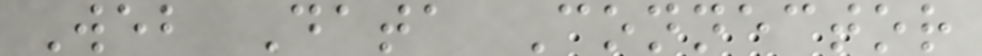Web Data Connector
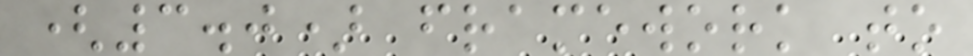(3.0) framework to
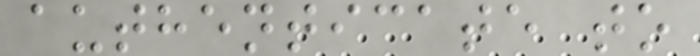authenticate to
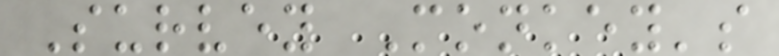Survey Monkey's
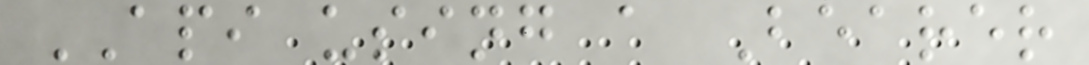API using a Bearer
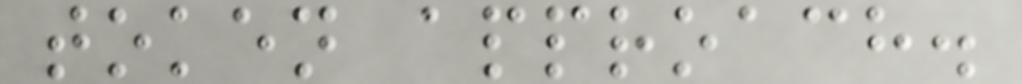token approach.
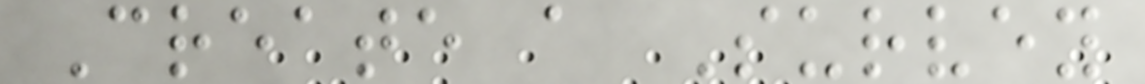Create a Survey
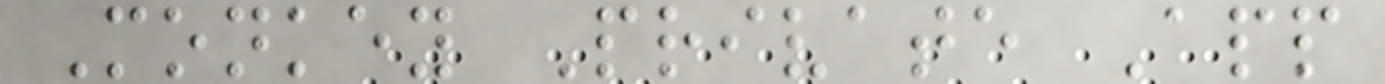Monkey Private App
